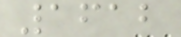1612
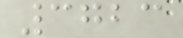3723
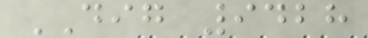DIG 9428
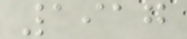1917
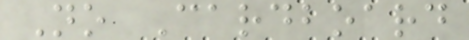No Cardboard
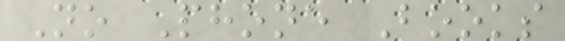No Phone Books
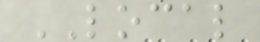LOCAL
